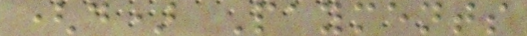(d) Payments
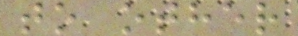to other
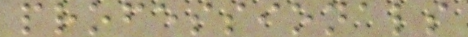professionals
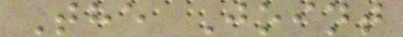The Joint
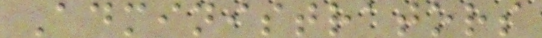Administrators
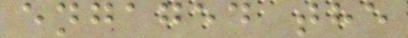engaged the
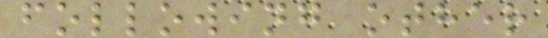following other
